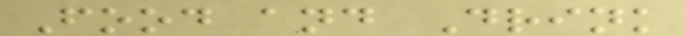Food and Drink
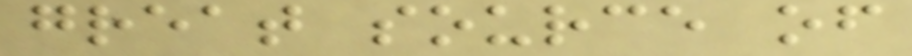great source of
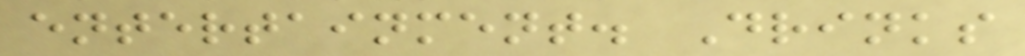entertainment. Drinks
